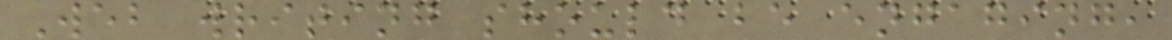Web writing should be engaging,
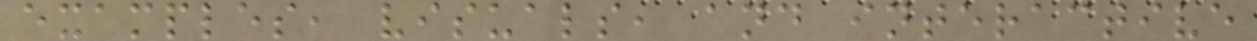examples, visuals, and interactive
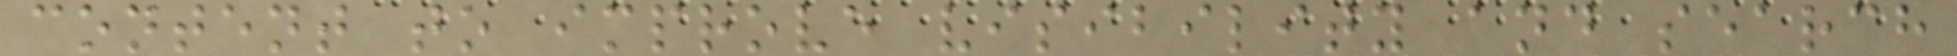content to improve visibility and search
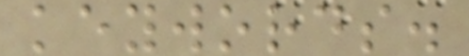keywords.
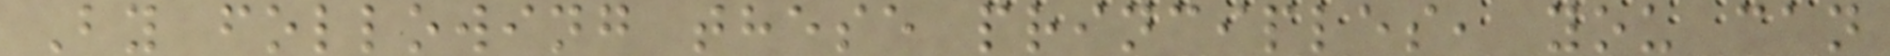By following these principles, you can
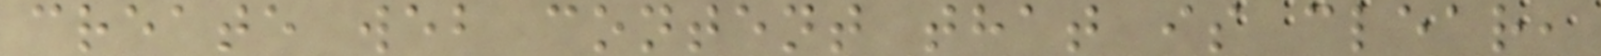create web content that is clear,
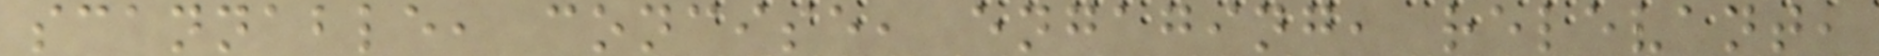scannable, concise, engaging, relevant,
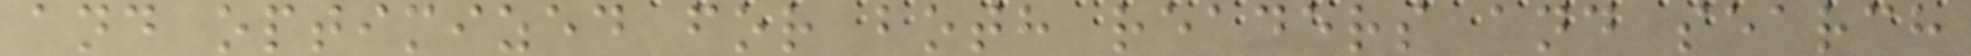and optimized for both readers and search
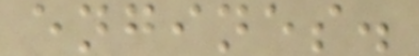engines.
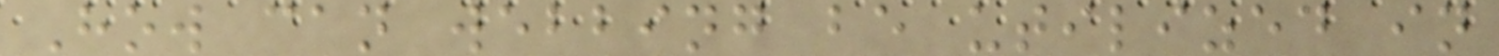How can webbing be utilized in
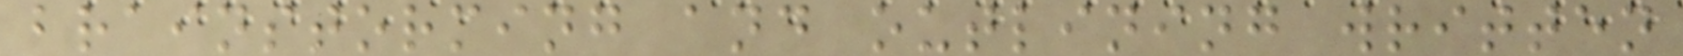brainstorming and outlining written
